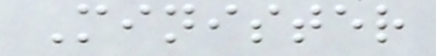Minister
